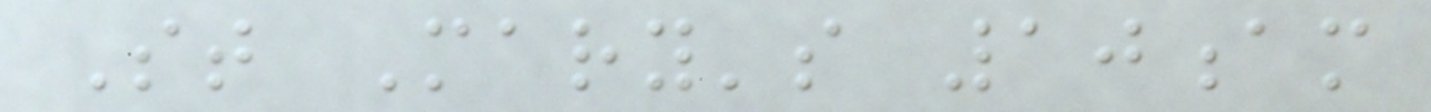St Mary's 10am
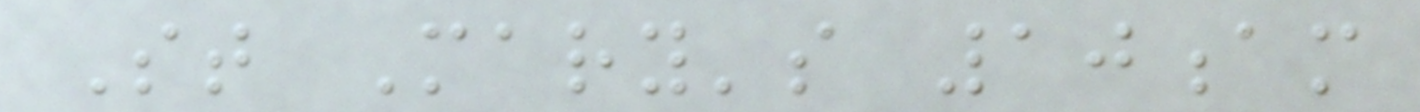St Mary's 10am
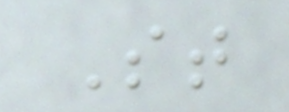St
